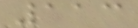113
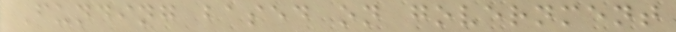Funding based on government
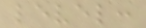level:
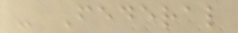- Federal
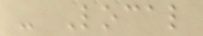- Local
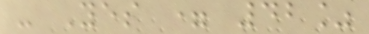- Yes = 42%
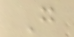G
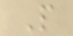P
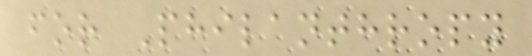for Philanthropy
